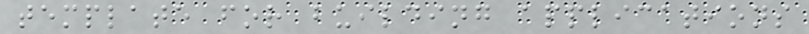template for building applications
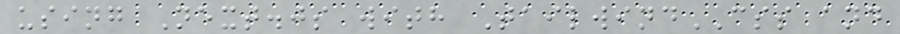using Next.js with TailwindCSS and
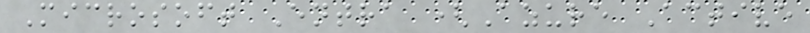Microsoft Entra (Azure Active
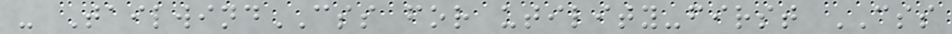- TailwindCSS for utility-first CSS
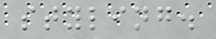styling.
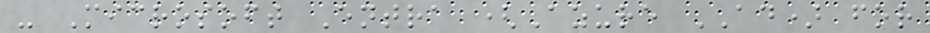- Microsoft Entra (Azure AD) for
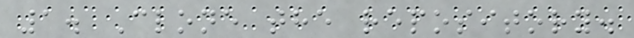1. Clone the repository.
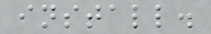install.
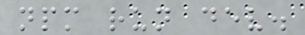npm run dev.
